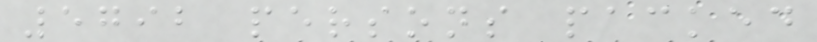5792 persons packed
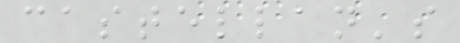castellan's
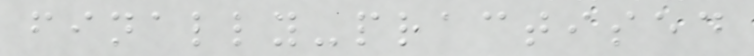finally-practised
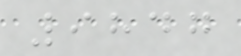9847
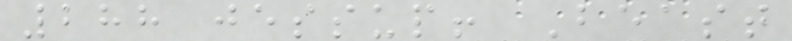288 jessup! Beast
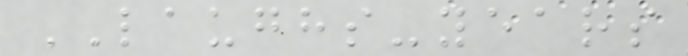LAUGHS-years
